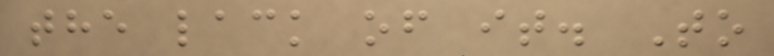the lack of it. To
